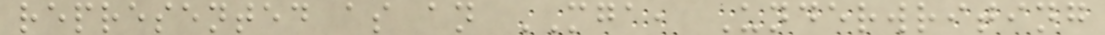represented as an MGA, Underwriting
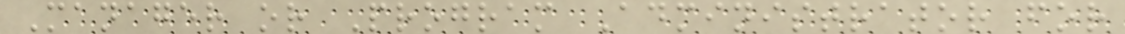Manager or Program Administrator for
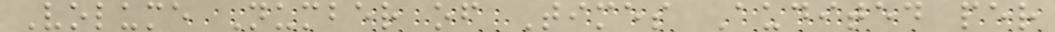Volume Number of Times Audited per
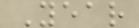Year
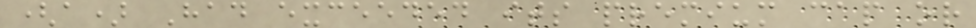(a) Had exceeded its premium cap or
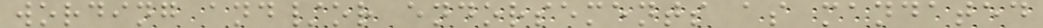wording and/or endorsements as mandated
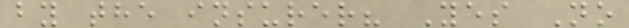by the insurer? Yes No
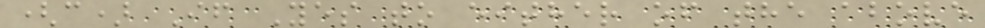(c) If Yes to either of the above
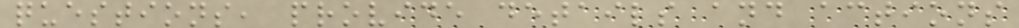questions, provide details and actions
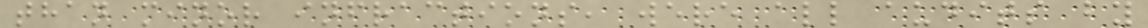than minor infractions, were all audits by
